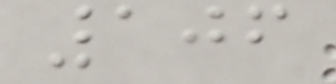106
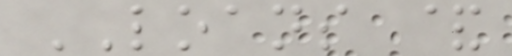LOANS &
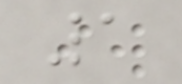1
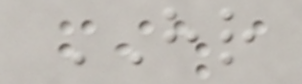HR
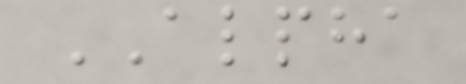ALPHA
